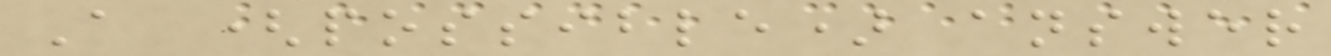A (possible) answer
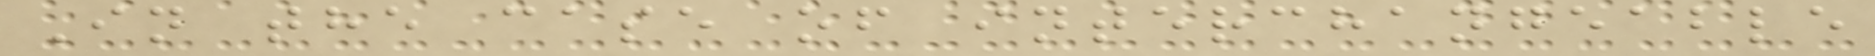In the case of interchangeable
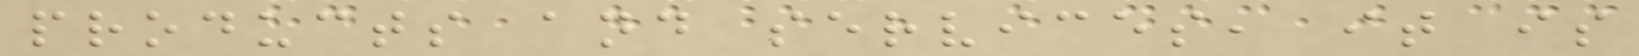products and services, it is
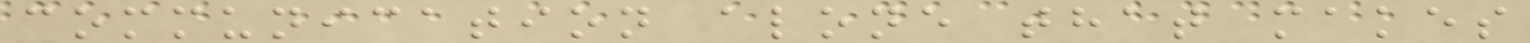communication alone that makes
